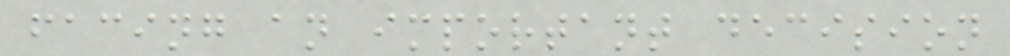facing an important decision
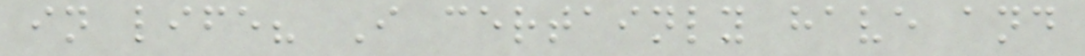in life? I certainly have and
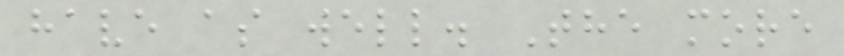have as well. The more
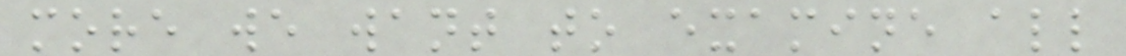more we want to examine all
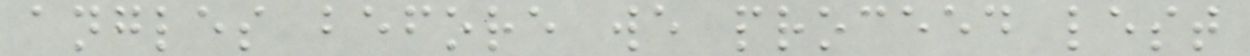angles before we proceed lest
